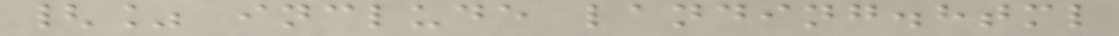{% include landing.html
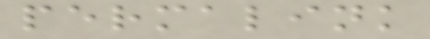permalink
